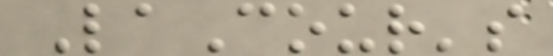LaCour's
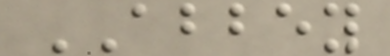ABBEY
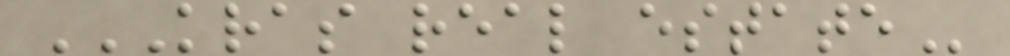KRAS REAL ESTATE
